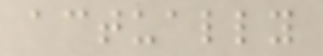actually
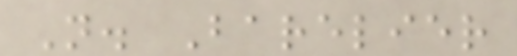N. Barelier
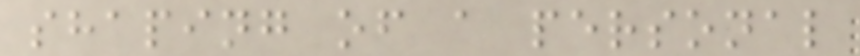shaping of a personal
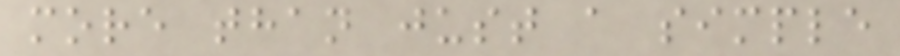more than just a simple
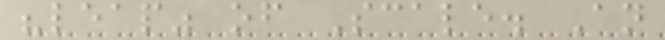"leap" of Scale. An
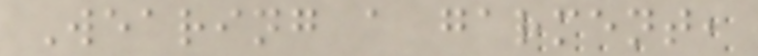Wearing a garment,
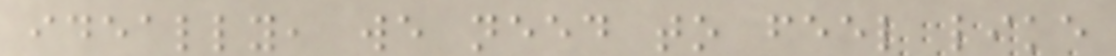ideally, we need to feel like
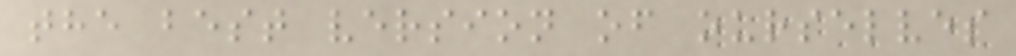the best version of ourselves
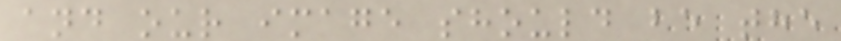and our image should be the
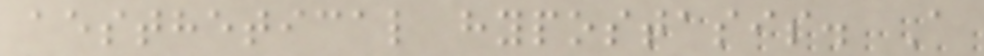aesthetical hypostasis. A
